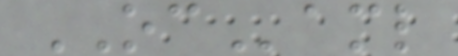OCaml
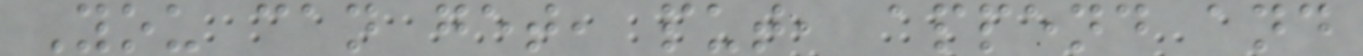You can get, put, append and
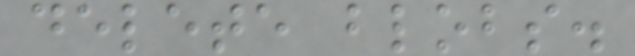delete blobs.
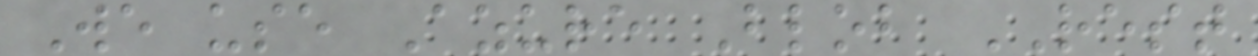We use Azure Blob REST
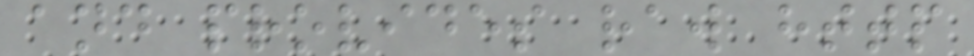and provides raw http
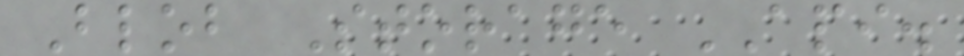Blob Storage API.
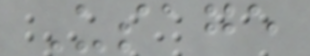Usage
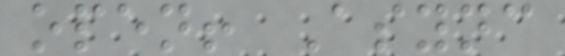open! Async
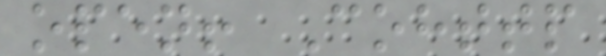open! Cohttp
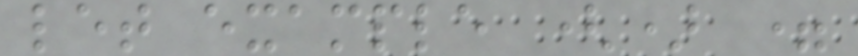let example () =
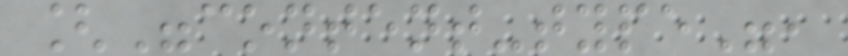["content-type",
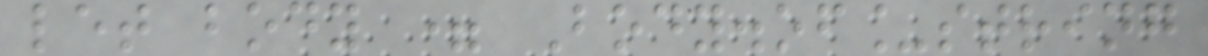let body = Body.of_string
